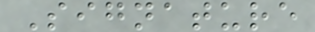Signature
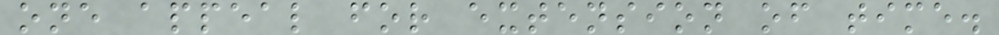one appeal for extension of time.
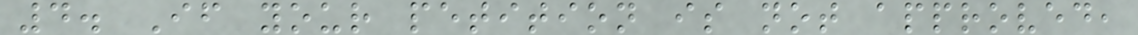4. If your petition is not approved,
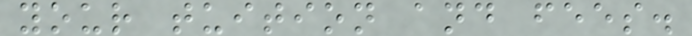your tuition and fees.
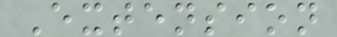Extension
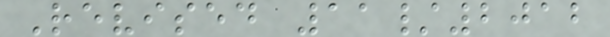Revised 11/2012
